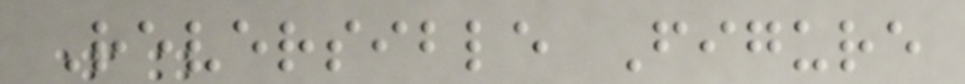Reversible Figure
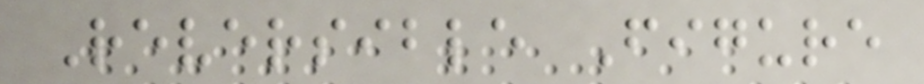Reversible Figure
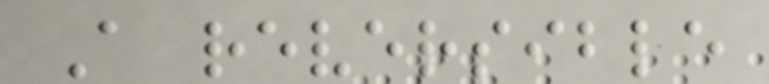A reversible
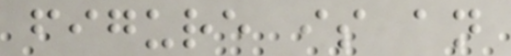figure is an
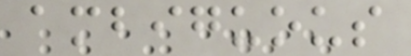ambiguous
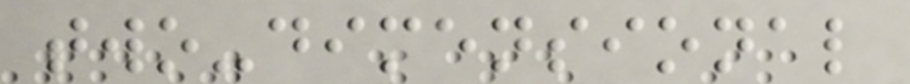two-dimensional
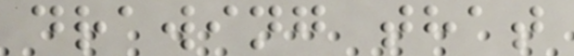drawing that
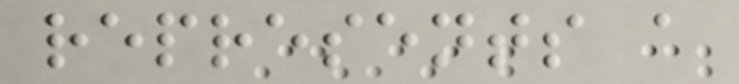represents a
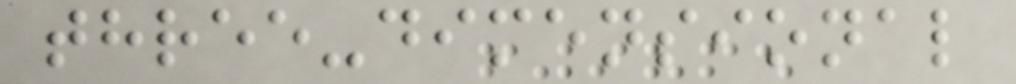three-dimensional
